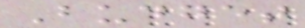Budget
